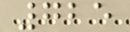725
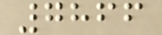7866
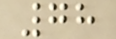78
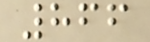866
